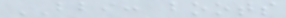BBI: boots
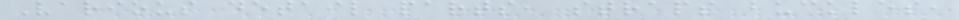Various detail parts, straps buckles,
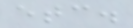etc.
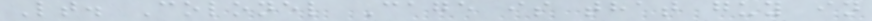Lt. Colonel Cage is that guy in
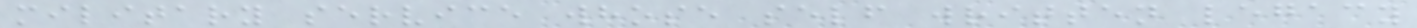military service whose self written legacy
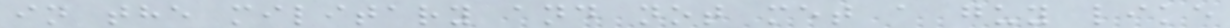in the military and not met a guy like
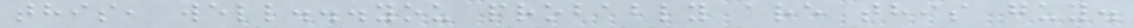this, well...you probably are this guy.
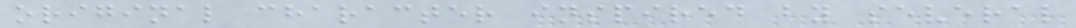original character inspired by several
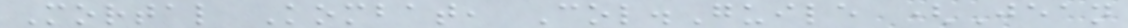Mortal Kombat, Col.Guile (Jean
